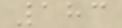183
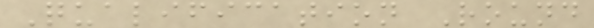Qualification Round
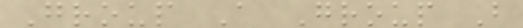Group A Group B
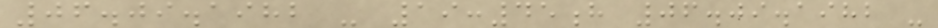06.09.1982 - 19:45h 06.09.1982 -
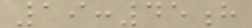19:45h
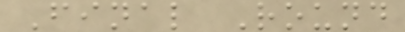Final Round
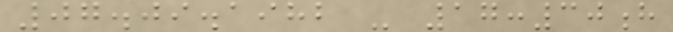07.09.1982 - 17:30h
